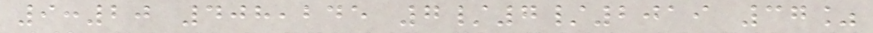9:20 408,245 7/7/2019 37%
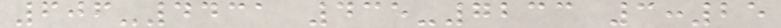606-4431 435-7233 3:25
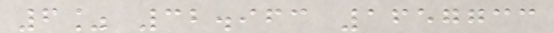6% 32.963 1657733
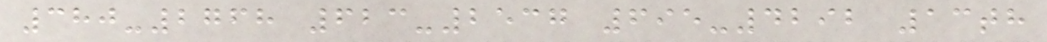380-2768 623-2537 695-4292 13th
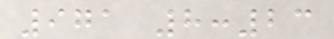971 8:23
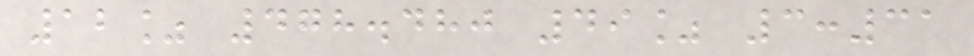12% 478.480 49% 3:31
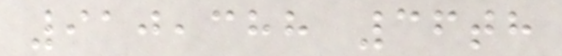910,388 36th
